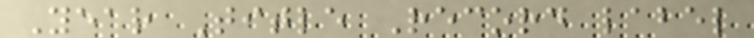Year Title Record label
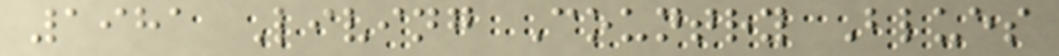1981 Living Country Blues
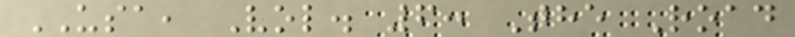USA, Vol. 6: The Road
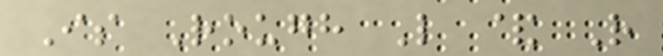Is Rough L & R
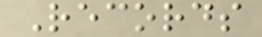Records
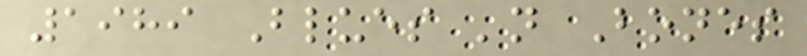1989 Blues 'n Bones
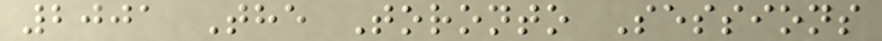2001 The Toronto Sessions
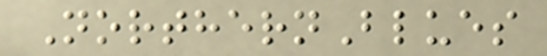NorthernBlues
